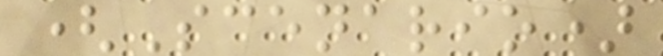(Scenario)
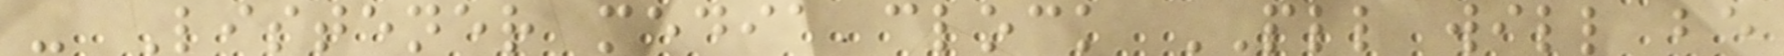- Listener media clock PLL will be
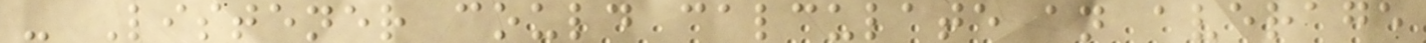- Listener could calculate an average
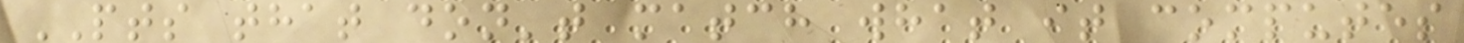PTS that don't match what it computes
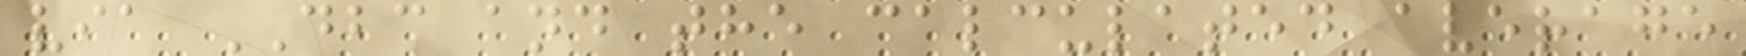via DBC and the calculated average
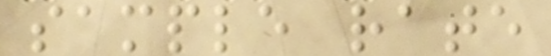sample rate
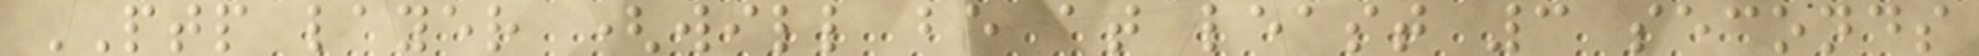PTP layer (will be at least 3 seconds
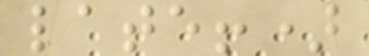late!)
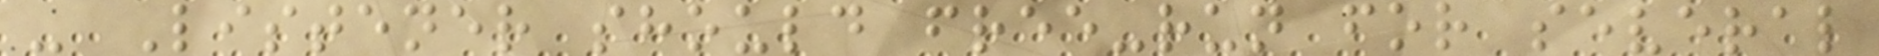- Listener should free-run for several
